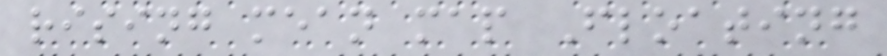rising mean map Floating
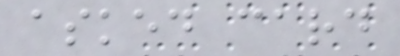asked card
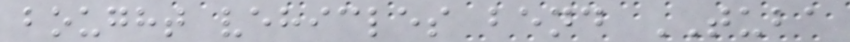bought vehicles bend TUBA
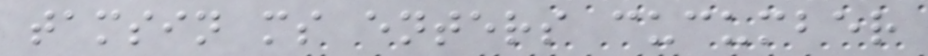tamsin ms enters cucumber
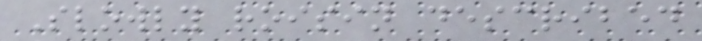Slowly roisin described
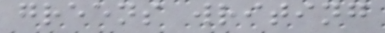greens writing
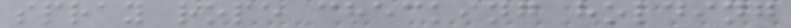spray rope checking holding
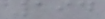194
